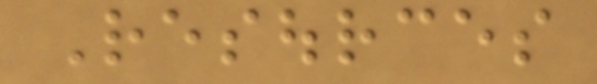Resources
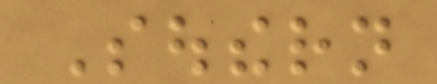Southern
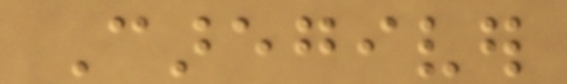Caregiver
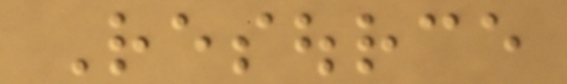Resource
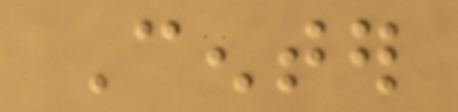Center
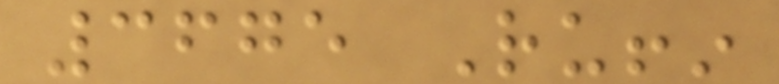3675 Ruffin
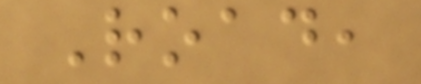Road,
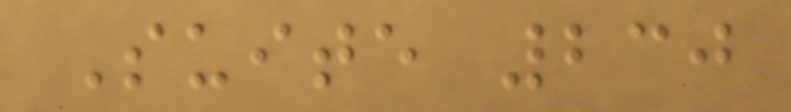Suite 230
